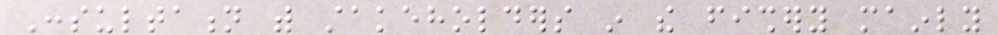Consultation with stakeholders in the fishery mainly
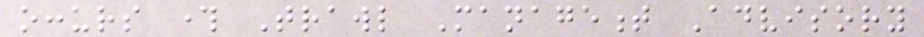occurs through Trawl Management Advisory
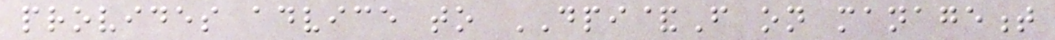provides advice to DPI&F on management
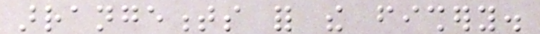arrangements for the fishery.
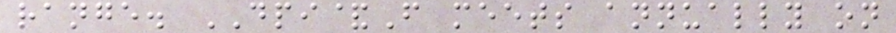range. DPI&F meets annually on
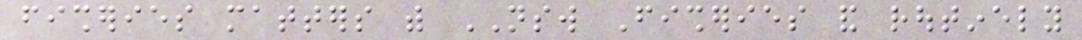fisheries matters with NSW Fisheries and routinely
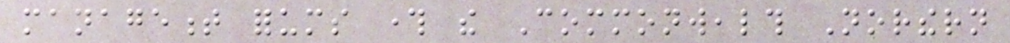management forums through the Commonwealth Northern
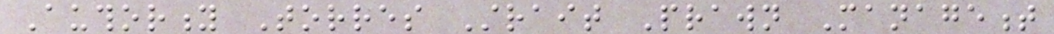Authority Torres Strait Prawn Management
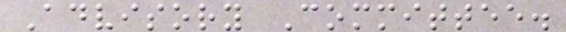Advisory Committee.
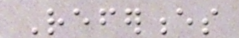References
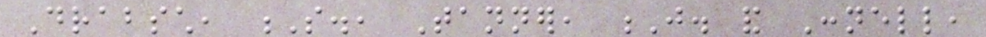Drabsch, S., Tanner, J. and Connell,
